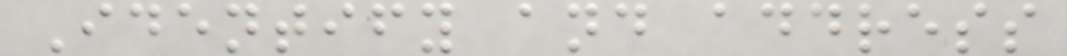Identify and address
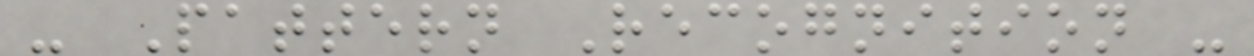- Pattern Recognition -
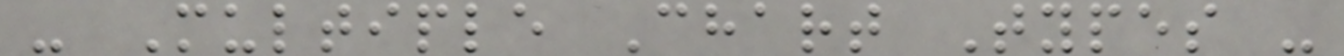- Multiple Chart Types -
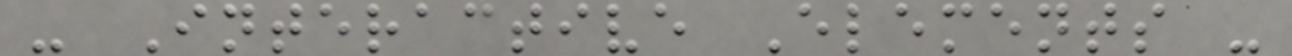- Interactive Elements -
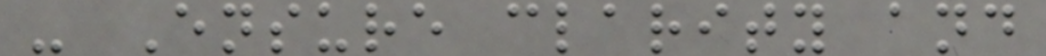- Ensure clarity and
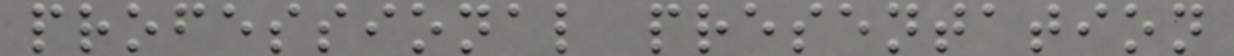professional presentation
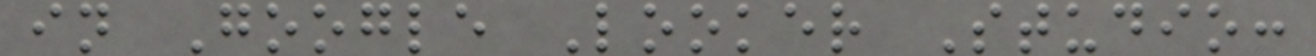in Google Looker Studio:
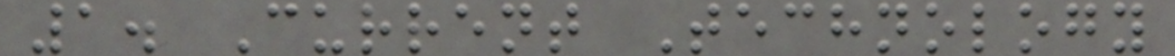1. Current Technology
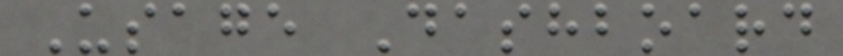Usage Dashboard
